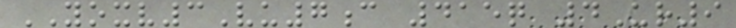YOXV3Vu7c 415q 4Ur9
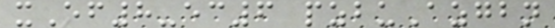xEf8-ec6 pzbuAzgbn
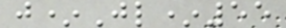j*Jl*55
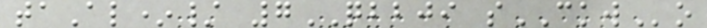taAl*/ 7QBBJI sCKWo
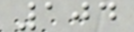104
